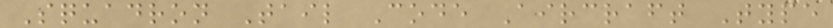Squadron Tail Code Aircraft Type
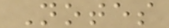Notes
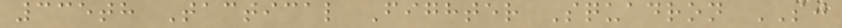335th Tactical Fighter Squadron SJ
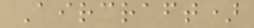Aircraft)
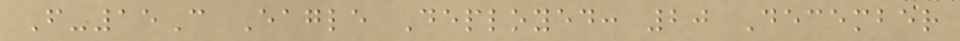F-15C Eagle Deployed: 20 December
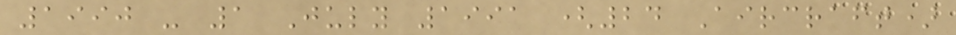1990 - 1 July 1991 (24 Aircraft)
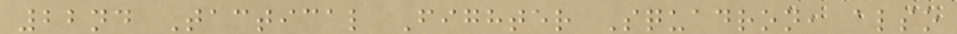22nd Tactical Fighter Squadron, also
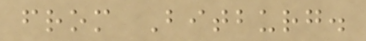from Bitburg.
